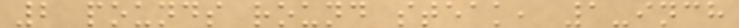2 pounds round steak, 1-inch
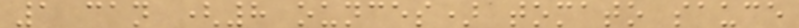1 can (8 ounces) tomato sauce
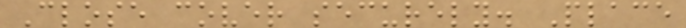Close cover securely. Place
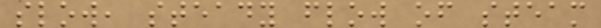slow, steady flow of steam
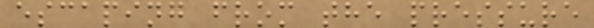escaping from the pressure
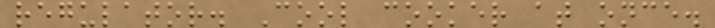regulator. Cool cooker at once.
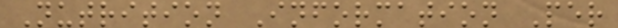Nutrition Information Per
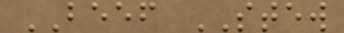BEEF STEW
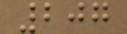207
